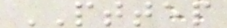PTTEP
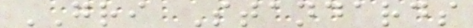GRI Standards
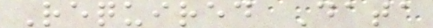Required Data
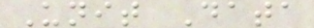Unit Data
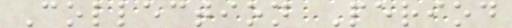Collection Period
